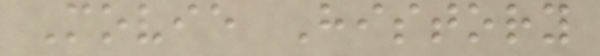Movie History
